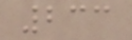233
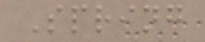Spring
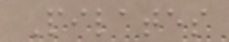Pilates
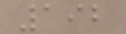192
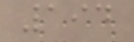194
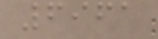6961
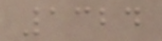1324
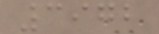3972
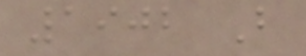1902 B
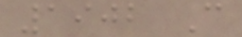1902 C
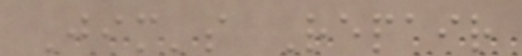Jim's Repair
